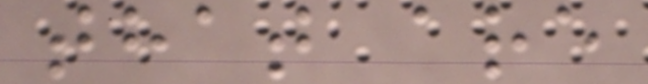that are
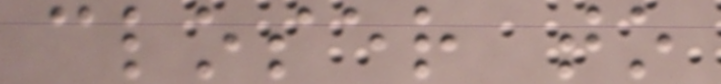closer to
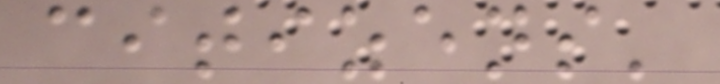citizens'
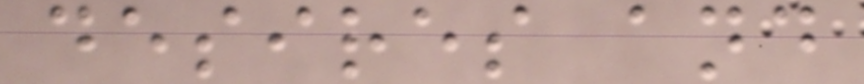desires and
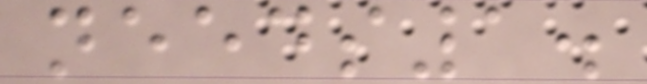needs1.
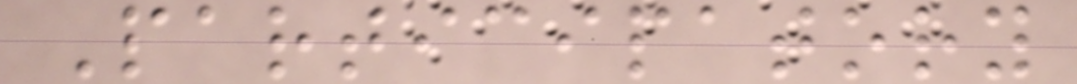Participatory
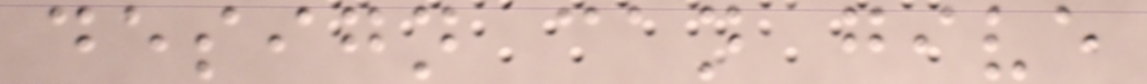design can give
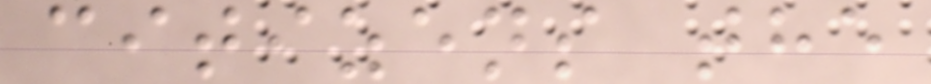citizens the
